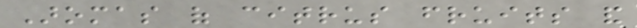Aromas of citrus fruits and
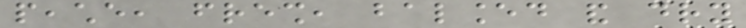peache, fresh, balanced and dry
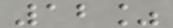12%
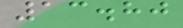13.80
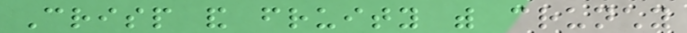Crisp and fruity with crunchy
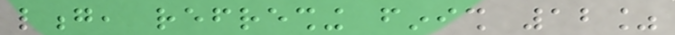long, refreshing finish 12%
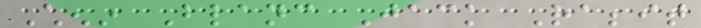Chenin Blanc Jack Rabbit
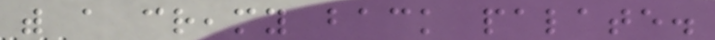with a creamy back palate.
